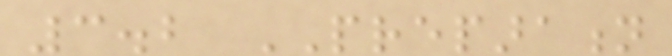3.2 PREPARATION
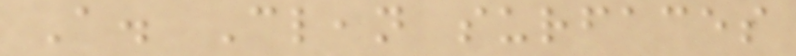A. Clean surfaces
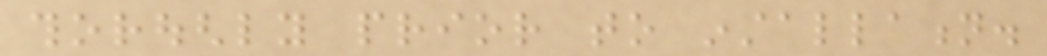thoroughly prior to installation.
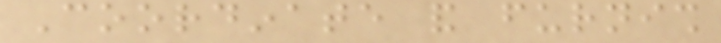Coordinate and furnish
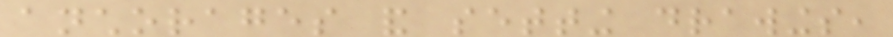anchorages and setting drawings,
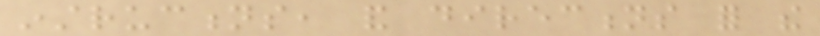instructions, and directions for the
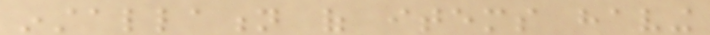installation of items having
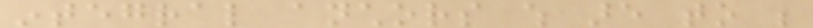integral anchors which are to be
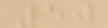50
